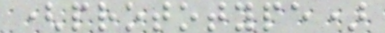(prototype)
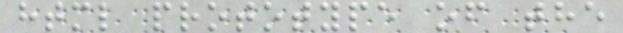html prototype of the
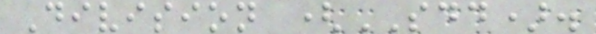Division (SDD).
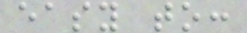easy to:
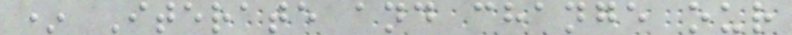* Iterate and change our
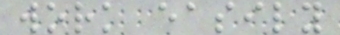work easily
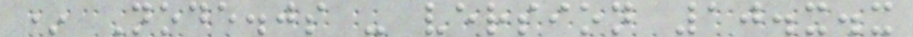* Node.js - version 10.x.x
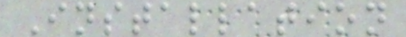Installation
